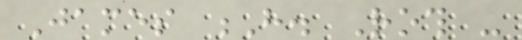James H. Roth -
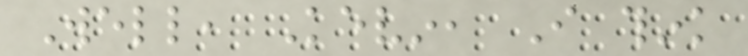Well, Kevin, I think
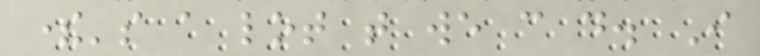there's a lot that we can do. I
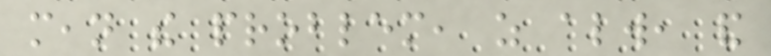mean the problem, as always, and
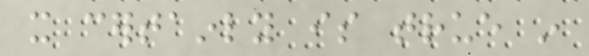it certainly is true in
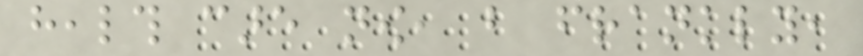health care now, but frankly,
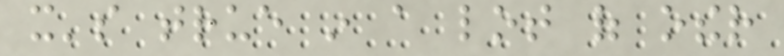it's true in a lot of other
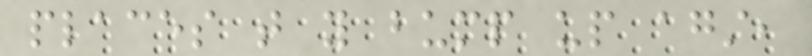places that you bump up against,
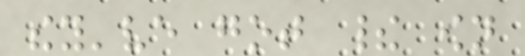they've got their own
